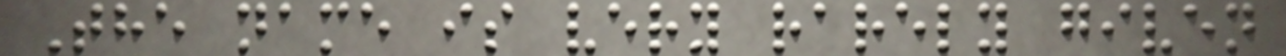The name is very rarely given
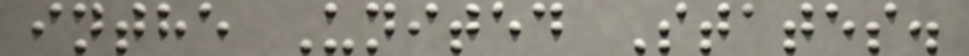inthe United States.
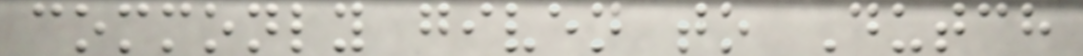commonly given to Dutch
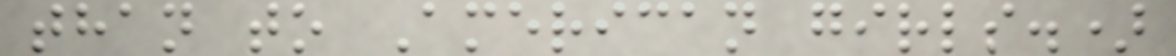than to American girls.)
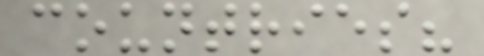countries?
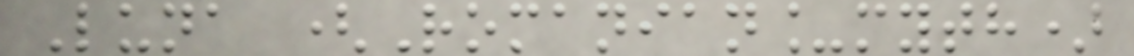Luna (Romanian_myth)
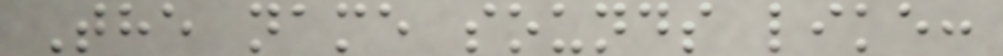The name sounds like:
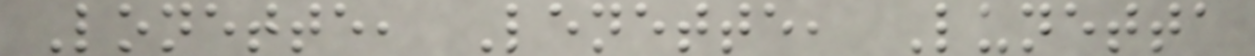Lonette, Lenette, Lunetta
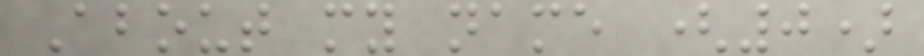About my name (0)
